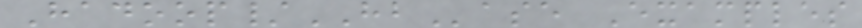Hadoop/HBase Examples
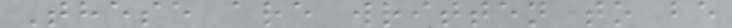These are written to be
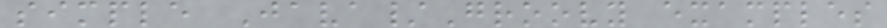simple Java/Groovy examples
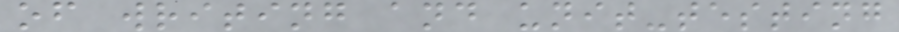of writing and unit-testing
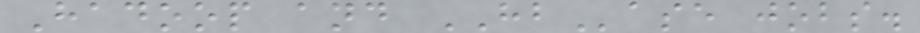Hadoop and HBase jobs.
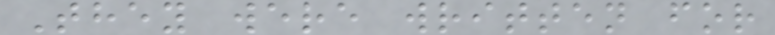They were written for
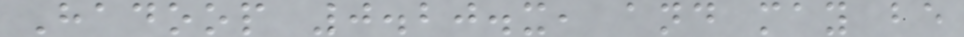Hadoop 0.20.x, and may be
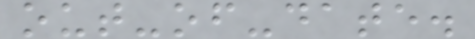out-of-date.
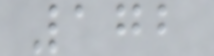172
